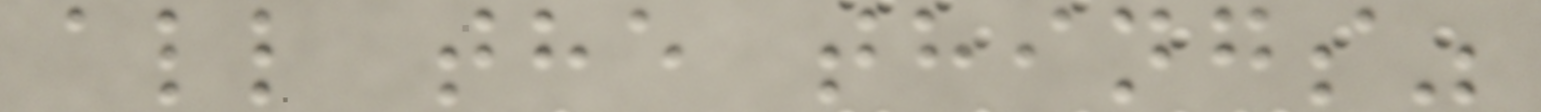all the things"
